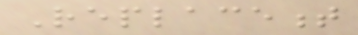Replacement
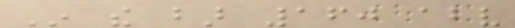In the bar 160 above
